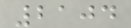2104
